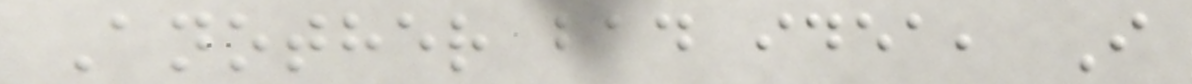Another bad idea, I
